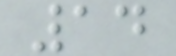14
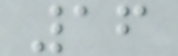16
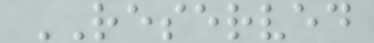RESERVED
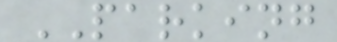PARKING
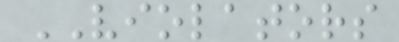VIOLATORS
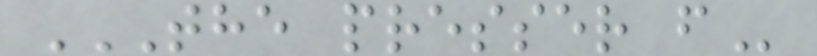THE PRESSER F
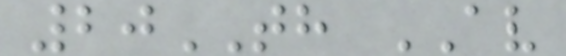20TH AV
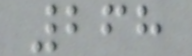268
